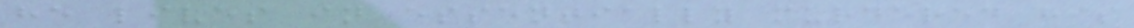he lives in essentially murdered his
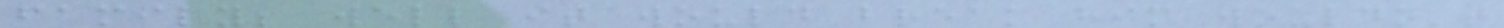family; well it would break him wouldn't
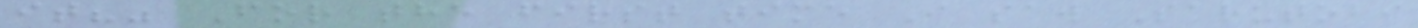it?" For the first time I saw Sarutobi
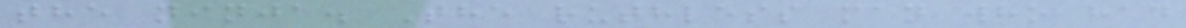the ninja. The ruthless man who had
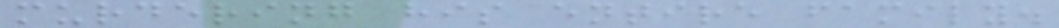murdering his entire family.
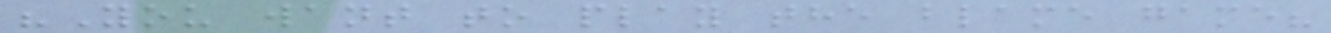"You want to play the blame game?
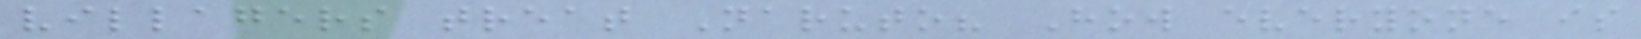villagers treat Naruto? How everyone is
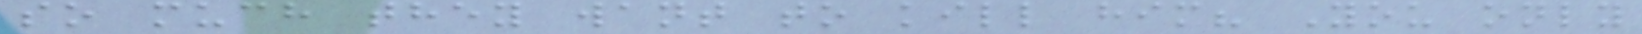so much they want to kill him? You only
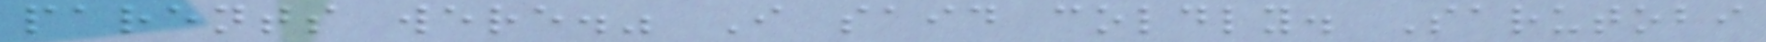parents were." I said coldly. Sarutobi
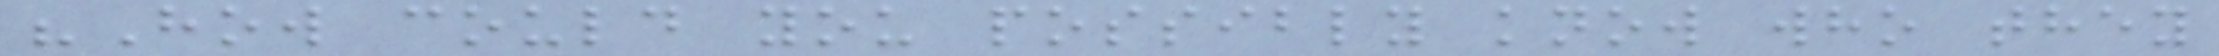"How could you possibly know who they
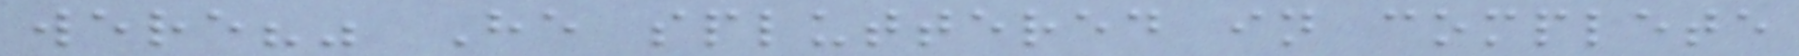were?" He spluttered in complete
